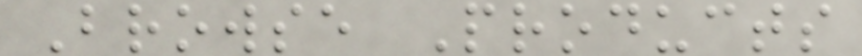Browse Products
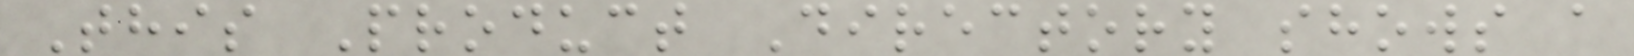This Product Directory shows a
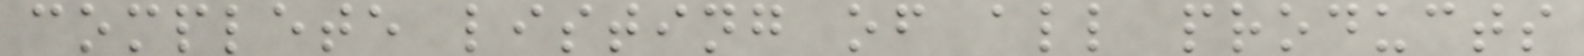complete listing of all products
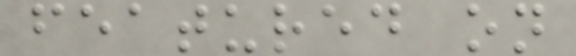featured on
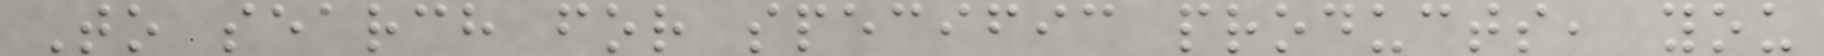To search for specific products, you
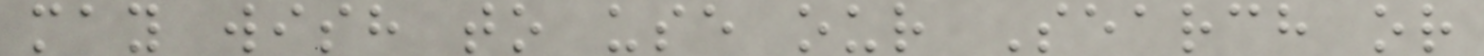may wish to use our Search or
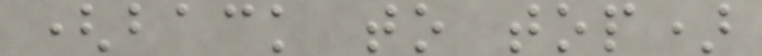(back to top)
